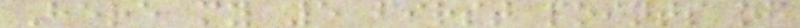Here my 5 first points of
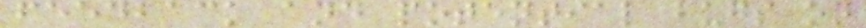feedback and potential bugs on
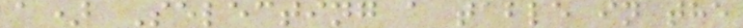a) Selecting a table in the
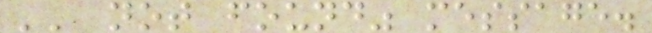'' not found" message.
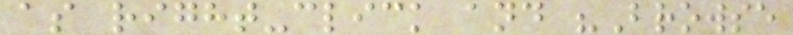as right-click and "Browse
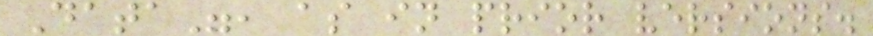Data", as in prior versions.
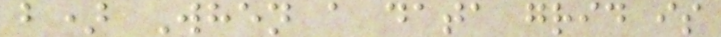b) When a data grid is
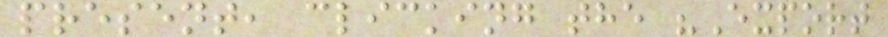present, clicking the "Export
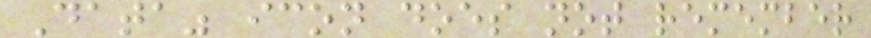Data" icon does not remember
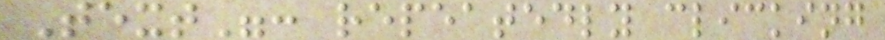Text": repeatedly clicking
